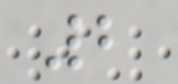2
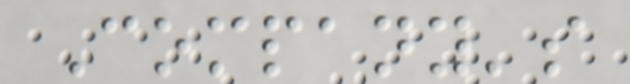Company's
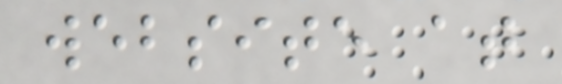website at
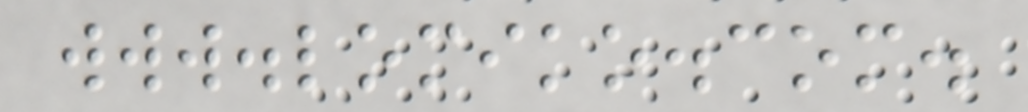www.lomiko.com.
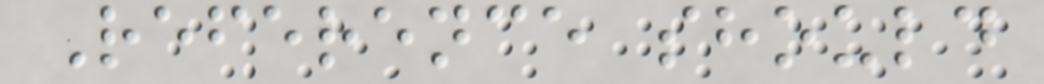Reference should
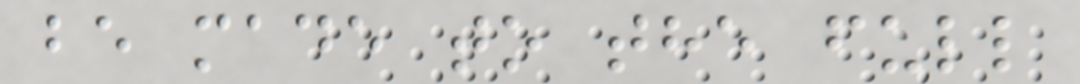be made to the full
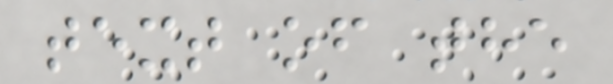text of the
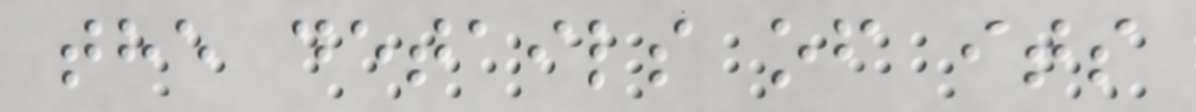the details of its
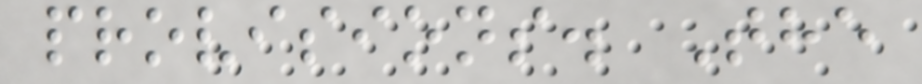provisions. The
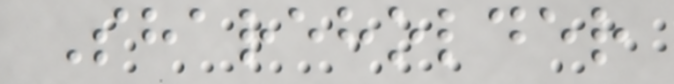Shareholder
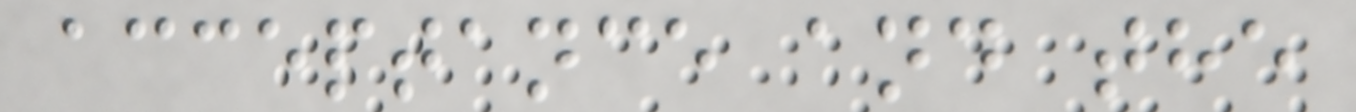acceptance and the
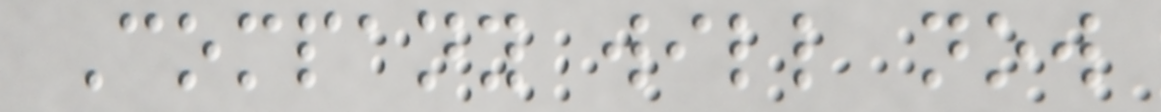Company will now
